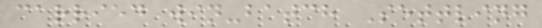carried win-batch Settling
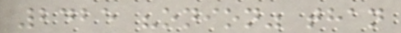2425 "onion" than
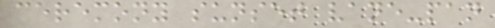ceremony sunset vane-pan
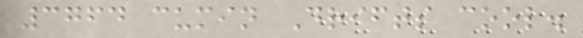3764 cumin Drifts cool.
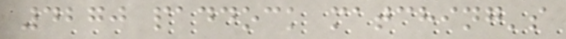4270 paddock matching's
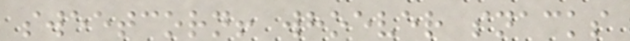sweetcorn! whoever snacks
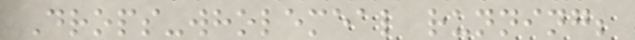Drops-wholemeal running;
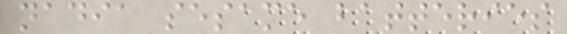nadia sesame batteries
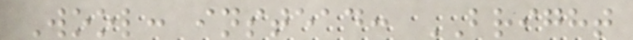Wool: instead: BRIGHT
